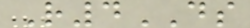R4DS
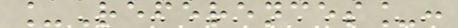_References_:
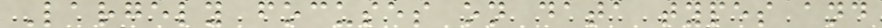Largely focuses on data types and
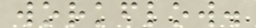workflow.
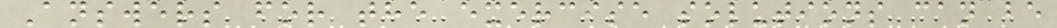Answers for the exercise solutions can be
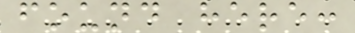found here:
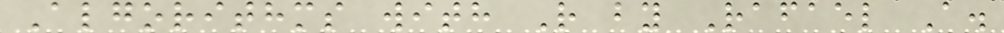Algorithms with R by Rafael A.
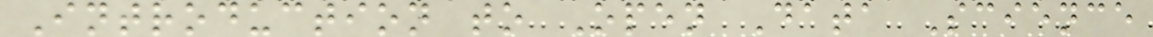Introduction to Open Data Science
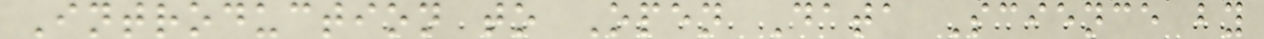Introduction to Open Data Science by
